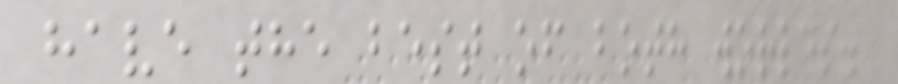have the best of both worlds.
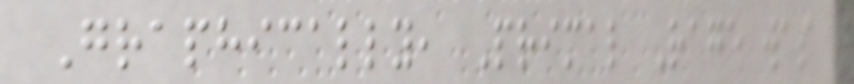Graphically, Primal Rage was
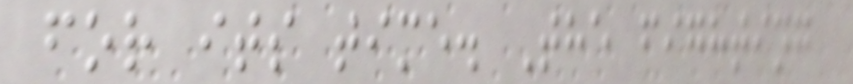for its time. The fighting
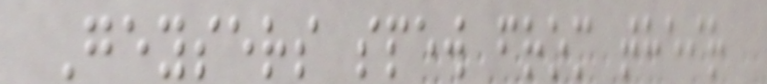Geysers spew from their
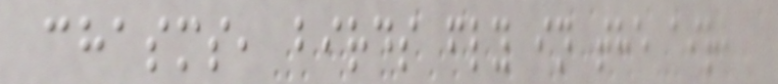chasms, birds fly in the air,
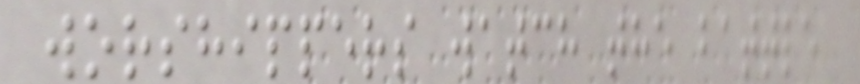worshippers watch the battle
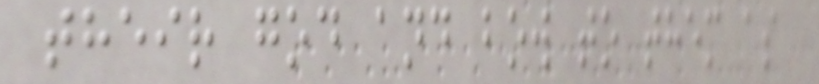their god and bow to them as
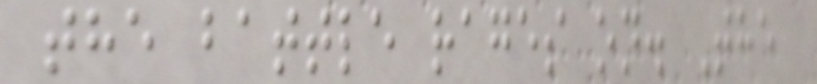the battle rages on. The
